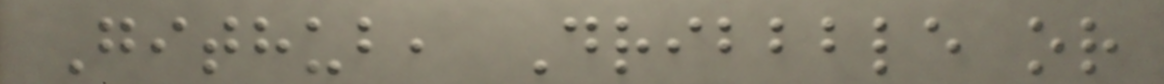Github, Dribbble or
